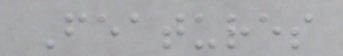Features
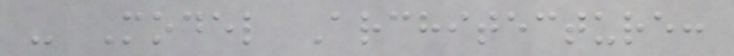- Model Architecture:
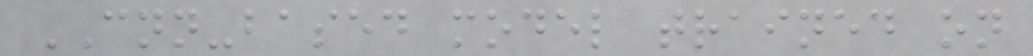CNN-based model trained on
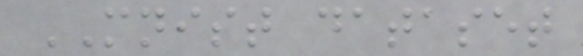MNIST dataset
